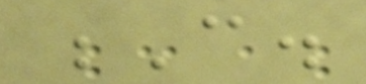C.
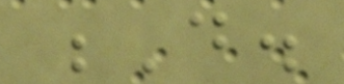D.
